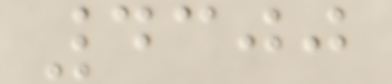4300
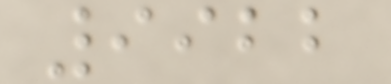9922
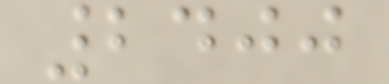2400
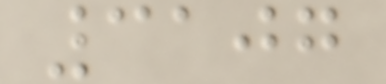3107
